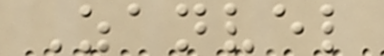Zanvel
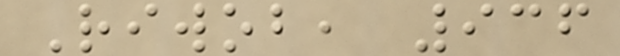Riwob, 936
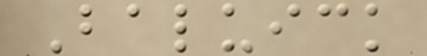Baluick
